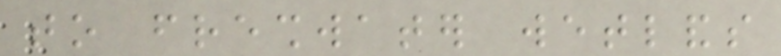to freshwater wetlands
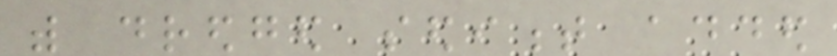with dredged sediment added
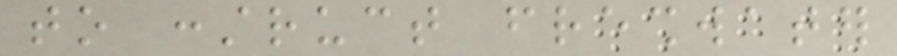to construct freshwater
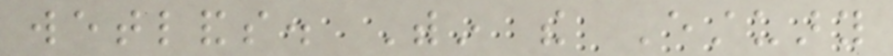wetlands. Within the Estuary
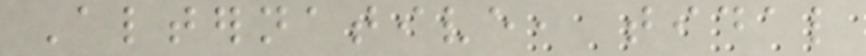Alternative, tidal
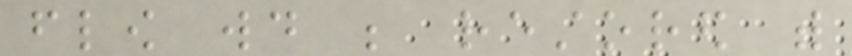flow would be restored with
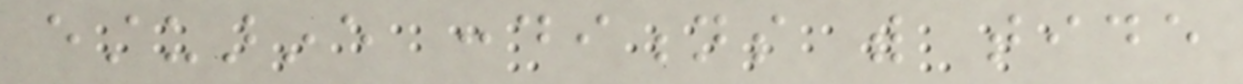estuarine conditions with tide
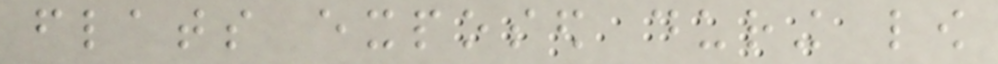flats exposed during low
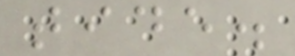tide.
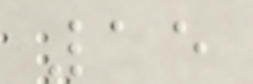15
